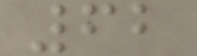62
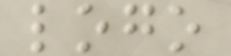logo
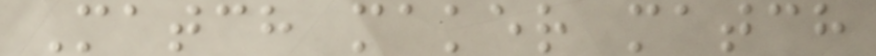Match maker match
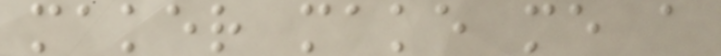maker make me a
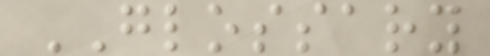GLOSSARY
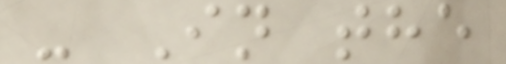- In the
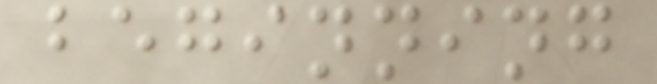beginning
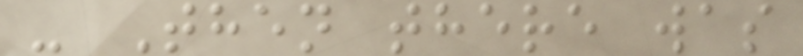- Then there was
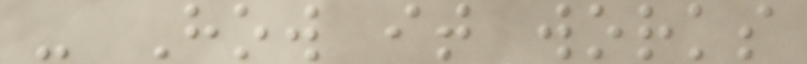- How it works
